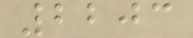2203
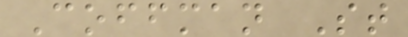Coffman St
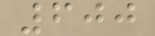600
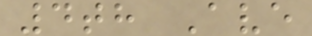4th Ave
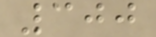300
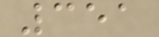351
